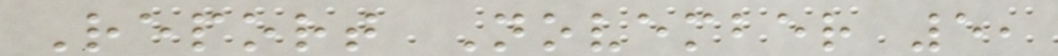Report November 5,
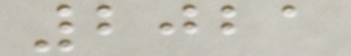2021
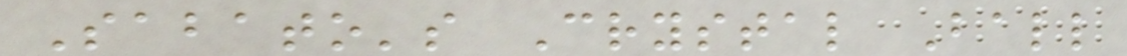Sabato's Crystal Ball
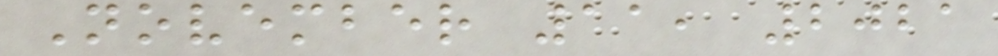November 11, 2021
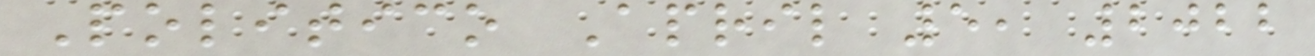Politico April 5, 2022
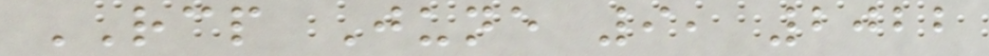RCP June 9, 2022
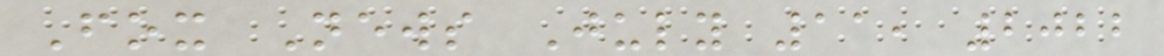Fox News July 11, 2022
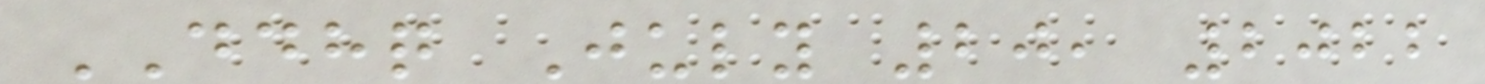DDHQ July 20, 2022
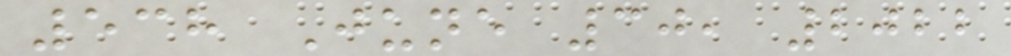538 June 30, 2022
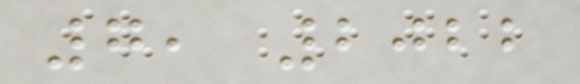7, 2022
